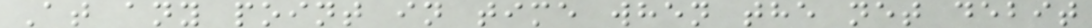At any point in time when the net debit
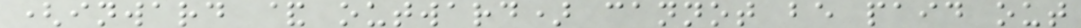(inward & outward) cannot be paid out
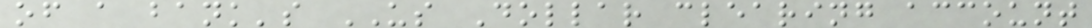of a bank's US Dollar clearing account
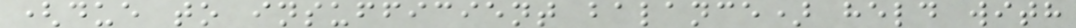(due to insufficient balance) held with
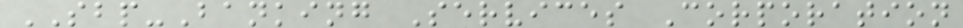SBP-Banking Services Corporation
